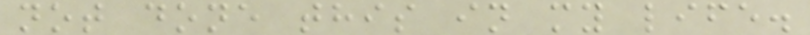not done this in my life.
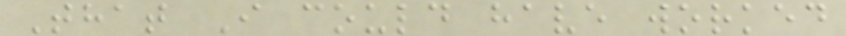That I could have worked
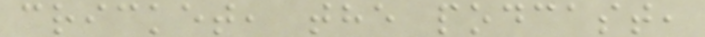cricket, the podcast,
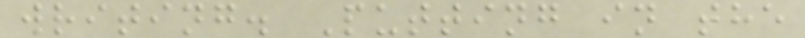writing. Putting in the
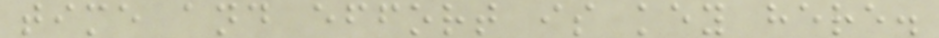time and effort is key here.
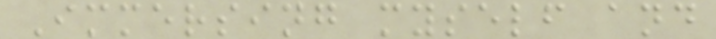Immersing myself and
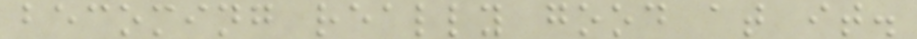becoming really good at it.
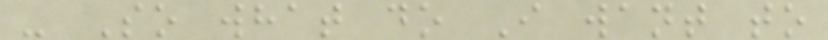- So what do I want to
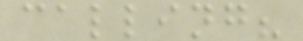calling?
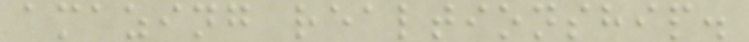amazing realtionship.
